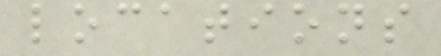locations
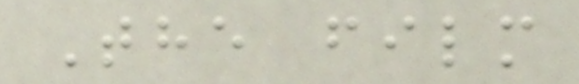The film
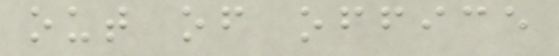out of office
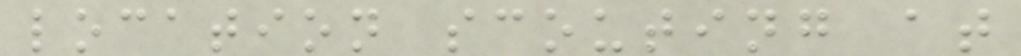location scouting at
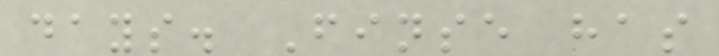days. Finse has
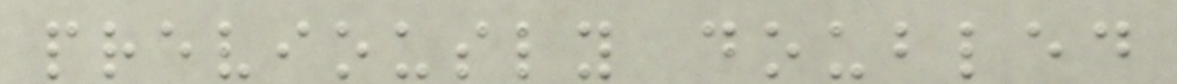previously doubled
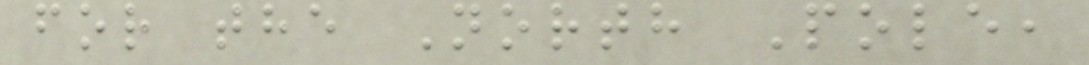for the North Pole,
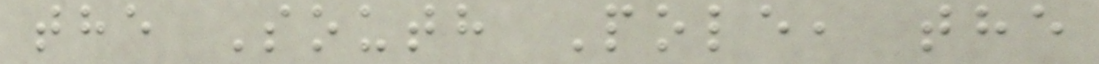the South Pole, the
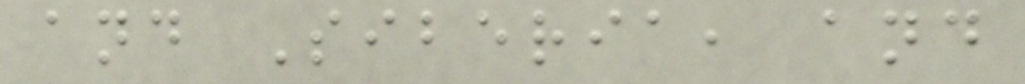and Siberia, and
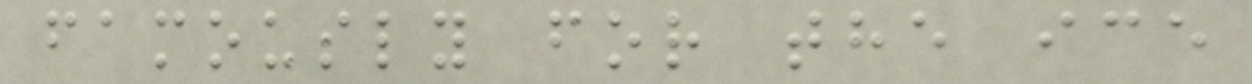famously for the ice
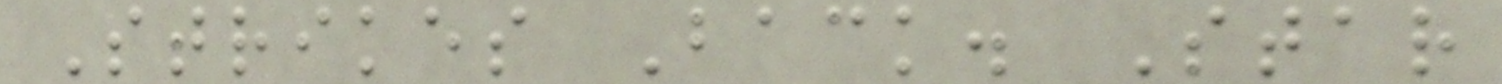Strikes Back. Star
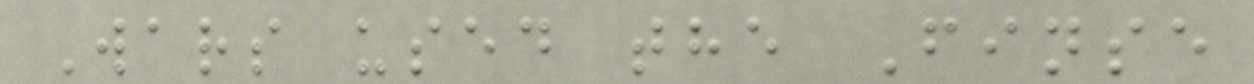Wars used the Finse
